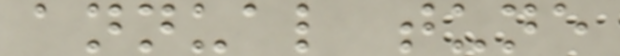annual tune
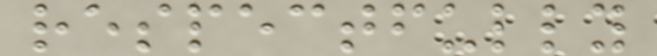respectfully
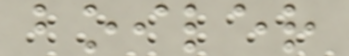boiler
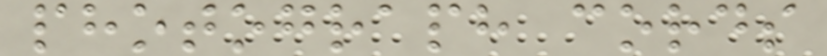photograph cords
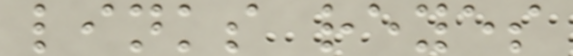links reyes
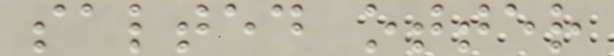salted otter
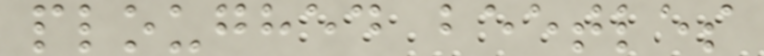ploughed beetles
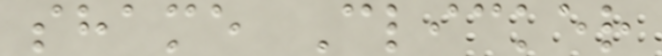shame Clicker
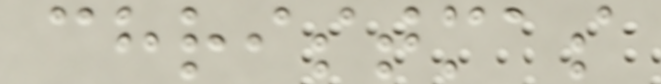christmas
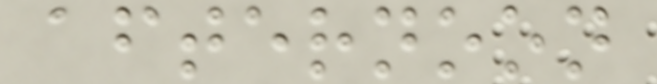afternoon
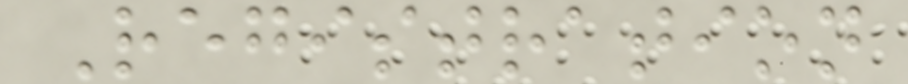Registration
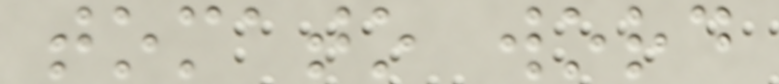tomato word
